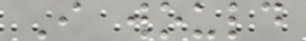I would
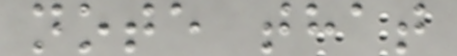note that
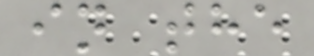in the
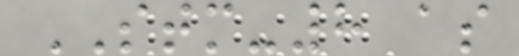STM-8 as
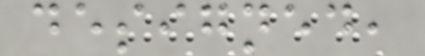designed,
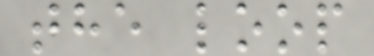the loop
